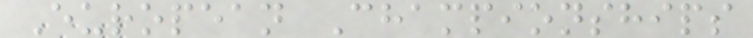European Championships
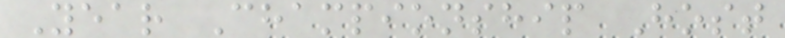Year Championship Host
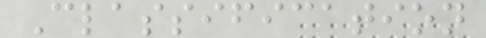Classification
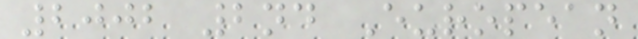2002 2nd European
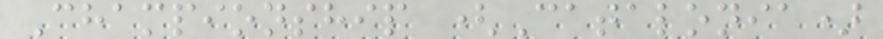Championship (Catalonia)
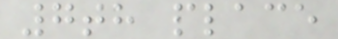7th place
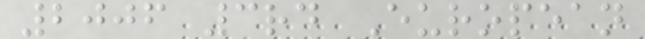2006 3rd European
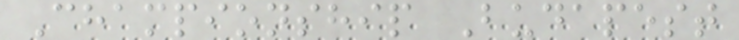Championship Budapest
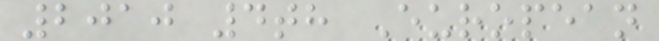2010 4th European
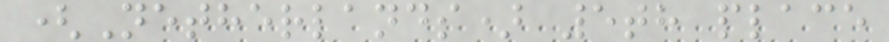(Netherlands) 5th place
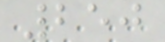250
